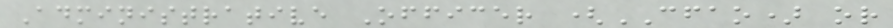Administrative Officer (CFAO) or
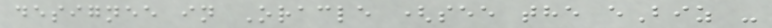designee in Oracle (see the eBiz -
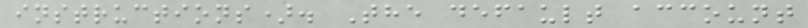instructions). The default account
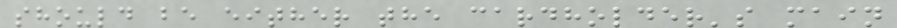should be either the cardholder's main
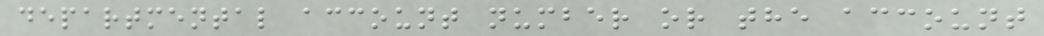departmental account number or the account
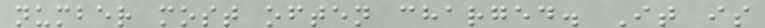number most often charged. It is
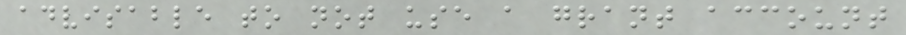advisable to not use a grant account
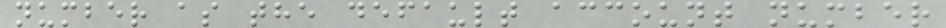number as the default account number
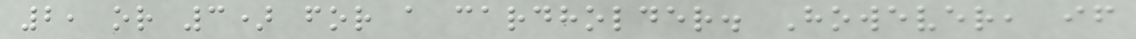2, or 3) for a cardholder. However, if
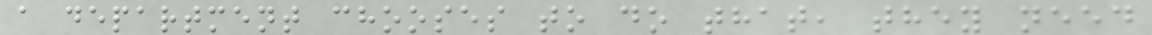a department chooses to do that, they need
